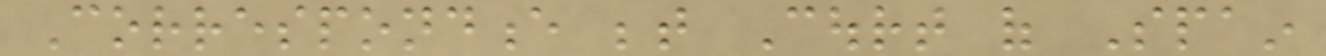Correspondence between Court of Spain
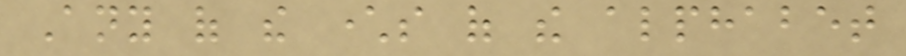Any of the characters of the alphabet
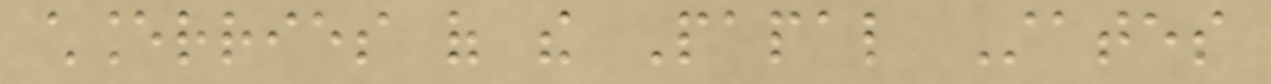chancerries of the Papal States
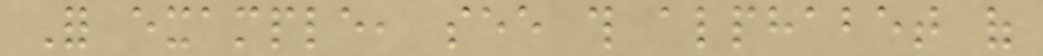For example, see this alphabet of
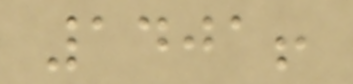1401!
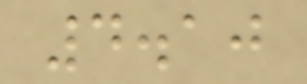4.10
